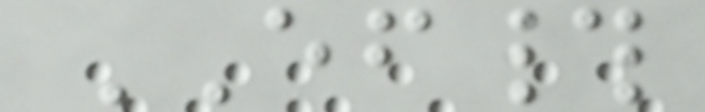EF#
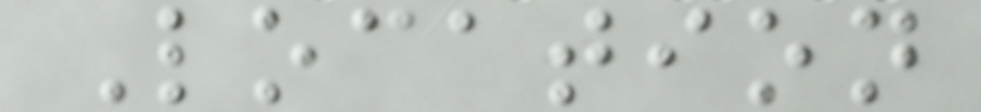Location
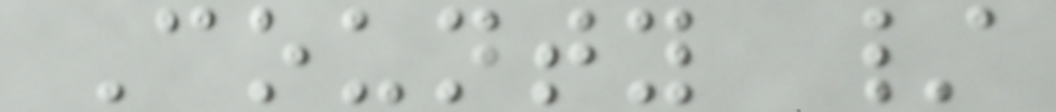County /
